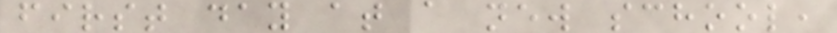first day at a new school,
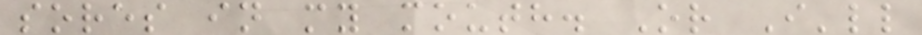sores in my mouth. Or I'll
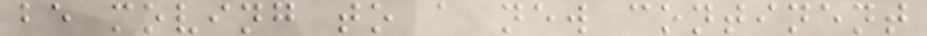be moving to a new continent
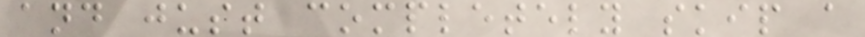and just completely skip a
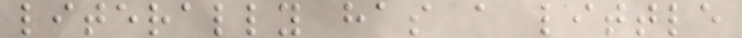literally has a little
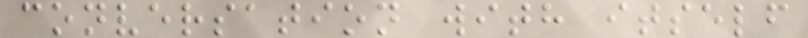conversation with itself
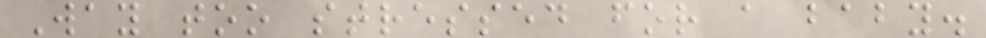Way too stressed for a baby.
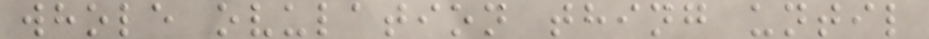whole ovulation thing until
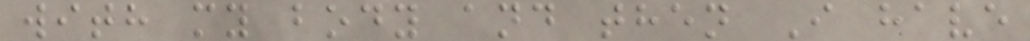with my body and then I have
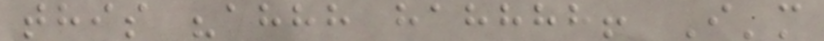this "ahhh hahhhh! I'm
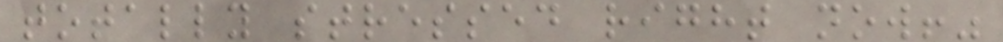totally stressed right now!"
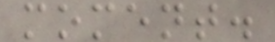moment.
